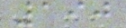190
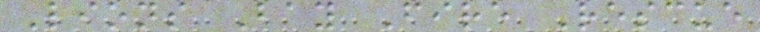Lions Bay Fire Rescue
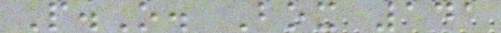P.O. Box 141
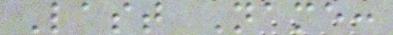Last Name:
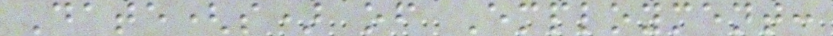Date(s) of Employment:
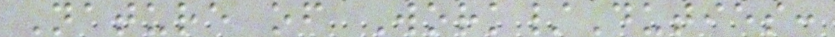Nature of Work/Duties:
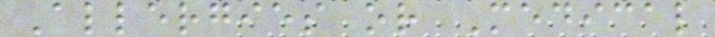Allergies or Medical
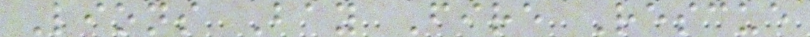Lions Bay Fire Rescue
